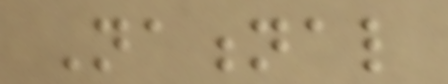National
